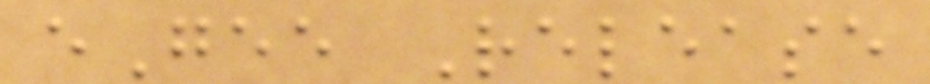eGee Release
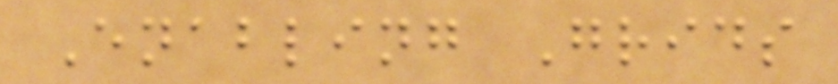Enabling Grids
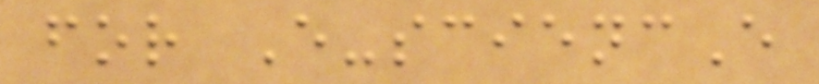for E-sciencE
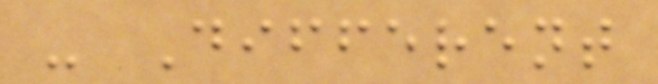- Different
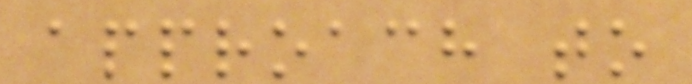approach to
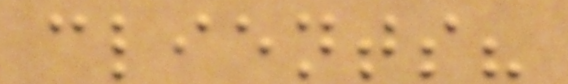clients?
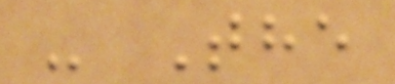- The
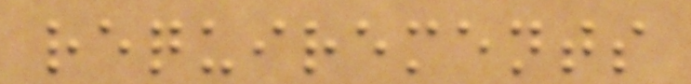requirements
